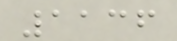1136
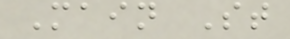Main St
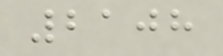2108
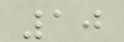10
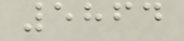5864
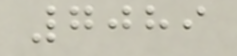7089
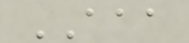AAA
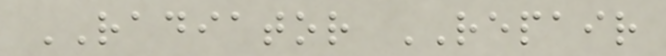RADIATOR REPAIR
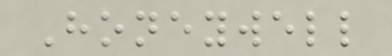Honeywell
